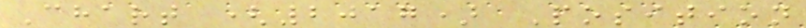Chart (2017) Position
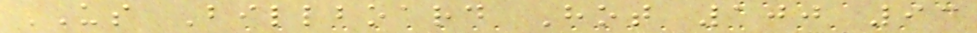US Billboard Hot 100 93
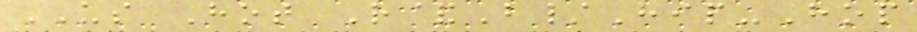US Hot R&B/Hip-Hop
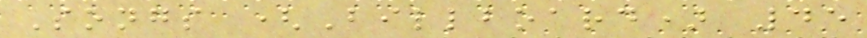Songs (Billboard) 45
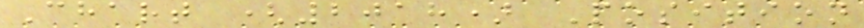Chart (2018) Position
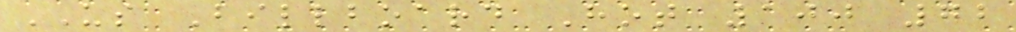US Billboard Hot 100 72
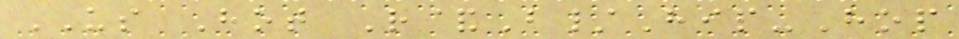US Hot R&B/Hip-Hop
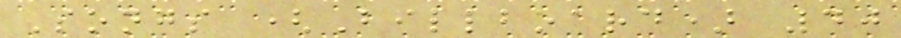Songs (Billboard) 40
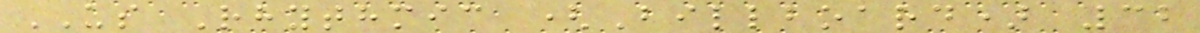US Rhythmic (Billboard) 32
